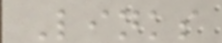Links
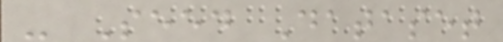- Seed Dataset
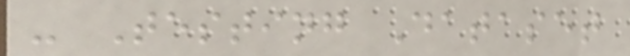- Testing Dataset
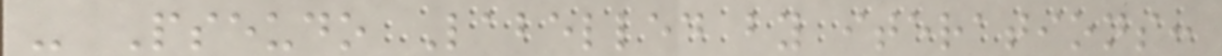- Pseudo Labelled by iterations:
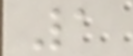1
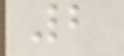2
